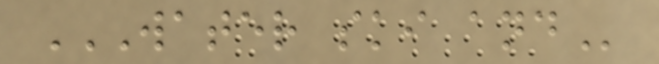WATER SKI AND
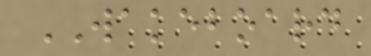WAKEBOARD
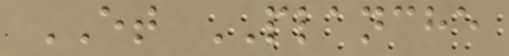ET PLANCHE
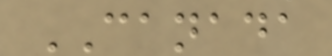CANADA
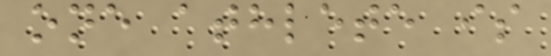one athlete is
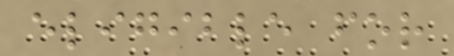eligible for
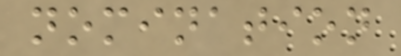nomination
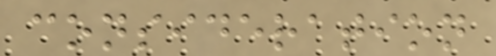consideration
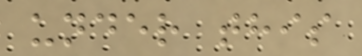under this
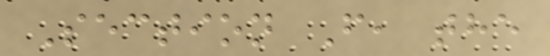Section F, the
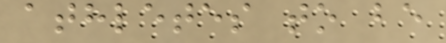athletes to be
